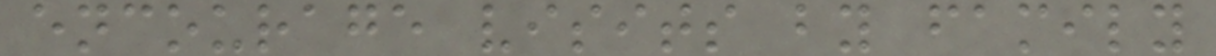encourage visits by family
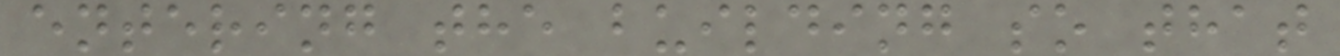entering the building so that
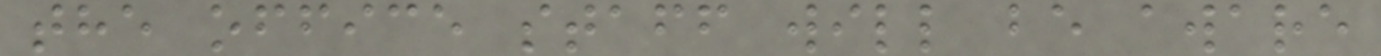the office staff will be aware
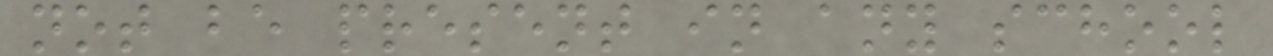not be present in any school
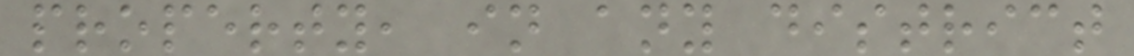property, in any district
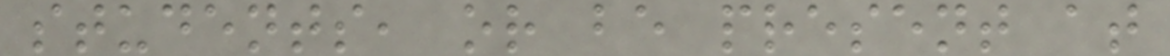students, or be present at
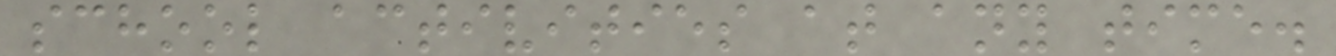school activities at any time.
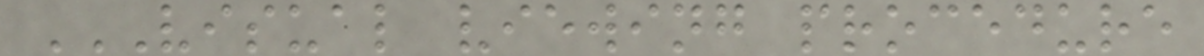VISUAL VIEWING PROCEDURE
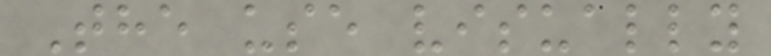The use visually
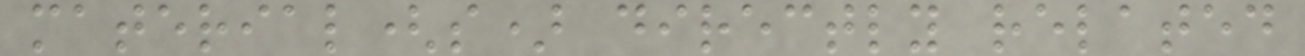material(s) directly related
